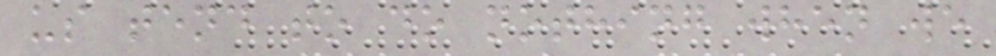us tend to do nothing when we
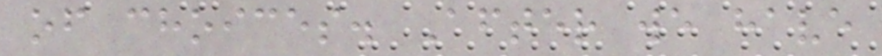of choices. After we have
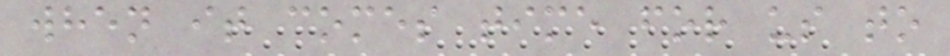when it comes time for us to
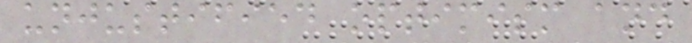unjustified optimism and
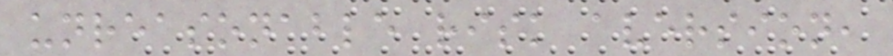unreasonable risk aversion,
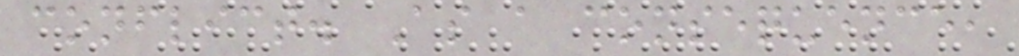conflict. As a consequence,
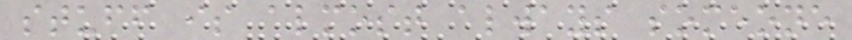stuff is almost always someone
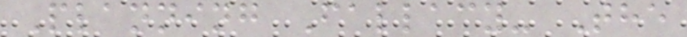Planning Fallacy- The
